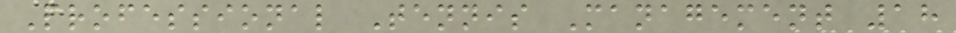Professional Tennis Management 18
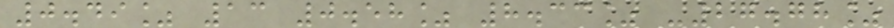0.49% 13 0.58% 8.33% -27.78%
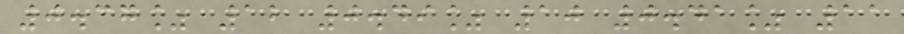0.37% 12 0.49% 10 0.41% 11
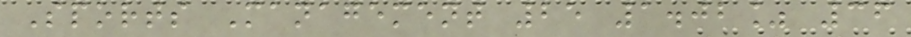Sports Management 25 1.02% 36
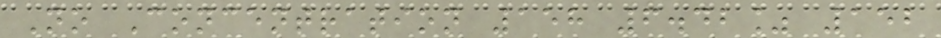No Concentration 158 6.42% 152
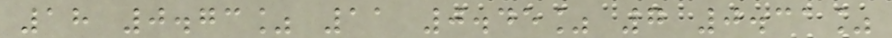18 0.73% 11 0.45% 7 0.31%
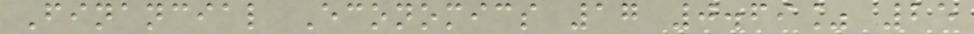Financial Economics 17 0.69% 25
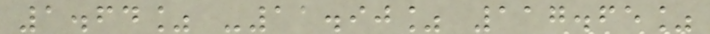1.64% -11.90% 117.65%
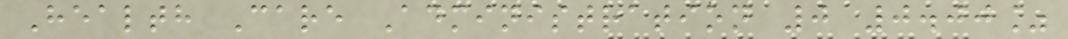Health Care Administration 0 0.00%
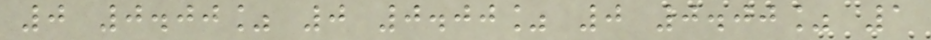0 0.00% 0 0.00% 0 0.00% 1
